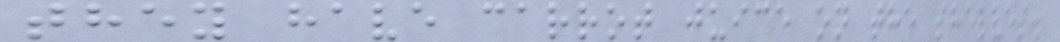they have carrot juice on the shelves.
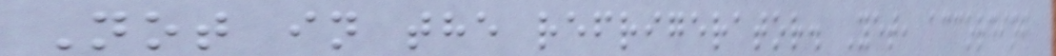Not in the refrigerator. Yet, according
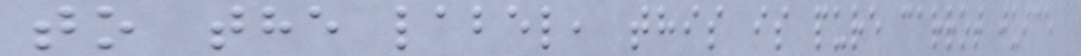to the label, this is pure carrot juice
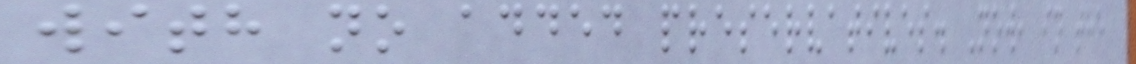with no added preservatives. Now, in the
